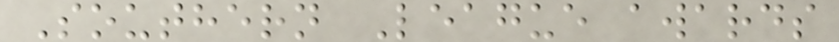Southern League awards
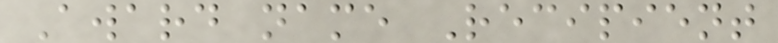Award name Recipient
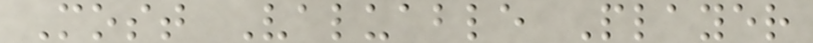Most Valuable Player
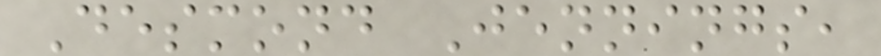Desmond Jennings,
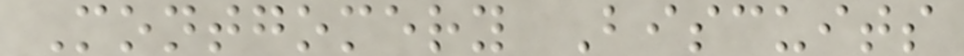Montgomery Biscuits
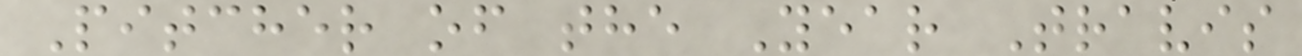Pitcher of the Year Travis
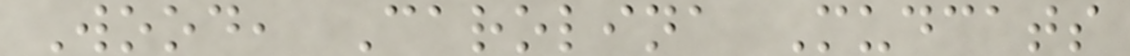Wood, Carolina Mudcats
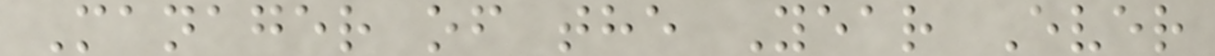Manager of the Year Ever
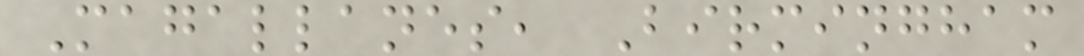Magallanes, Birmingham
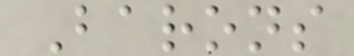Barons
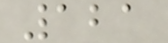121
